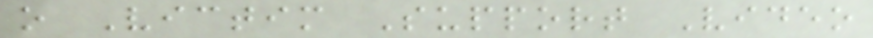o Victim Support Video
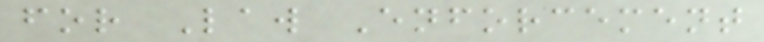for Law Enforcement
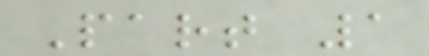Part 1
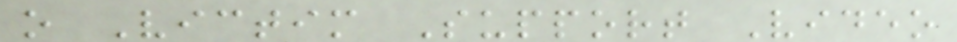o Victim Support Video
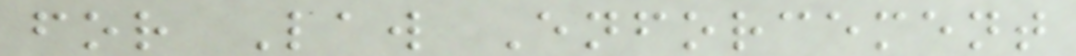for Law Enforcement
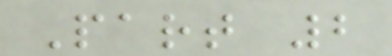Part 2
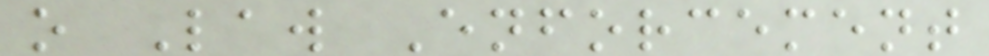o Law Enforcement
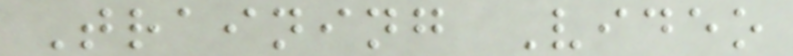Training Video
